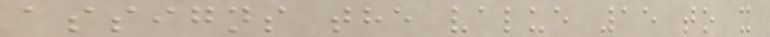assigns the value 15 to x
